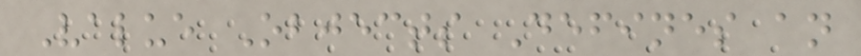Value Objects Defines an
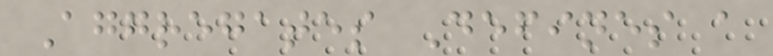Aggregates Defines a
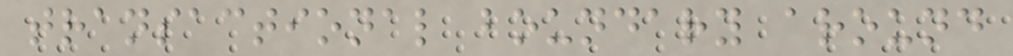transactional boundary around
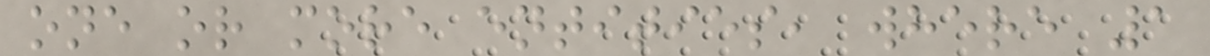one or more entities, where 1
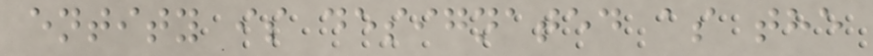entity is designated as the
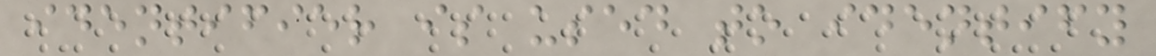identifier is used to identify
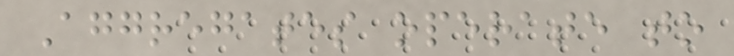Aggregates operate to
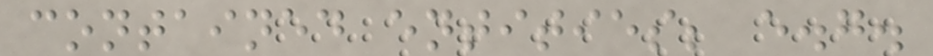contained entities; e.g.
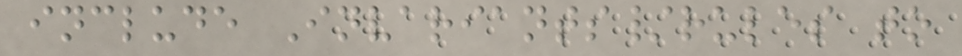include Invariants/rules to
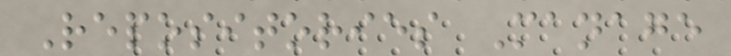Repositories Manage
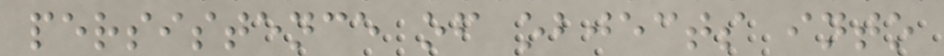persistence of objects into
